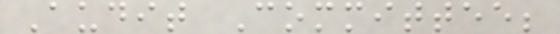Audit Committee;
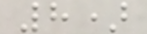8)
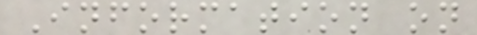Information on
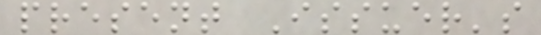present Issuer's
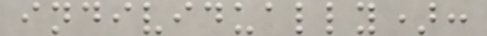individually):
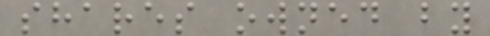shares owned by
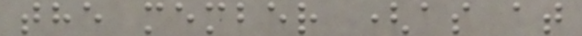the member (as at
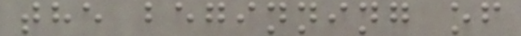the beginning of
